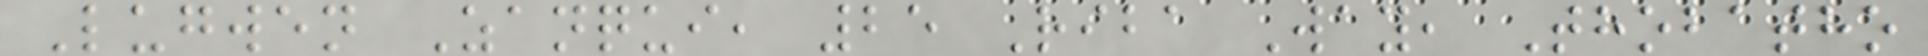Lugwen Zanqui, 25 Riba Way, Thobatho
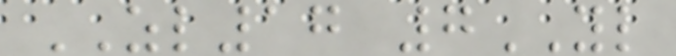ZL17 7YL
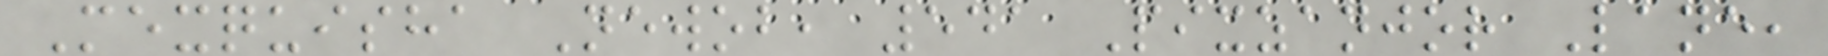Mexquisha Newob, 541 Pixzanjor Lane,
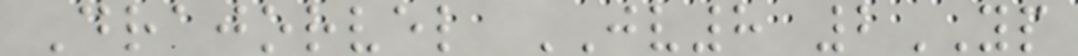Drajorvel JV8 2YP
